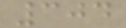304
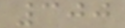300
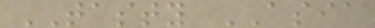TASTY ASIA
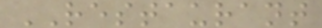RESTAURANT
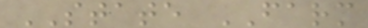STATE FARM
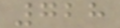728
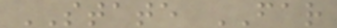STATE FAR
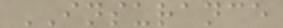INSURANCE
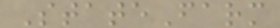StateFarm
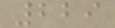229
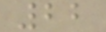22
